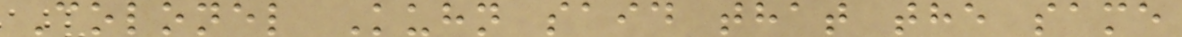Colonel Kuhn said that the same
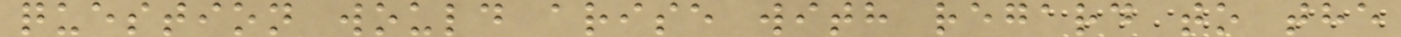question would arise with regard to the
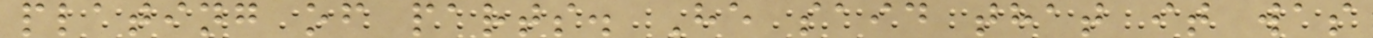plating of parts. He said that it was
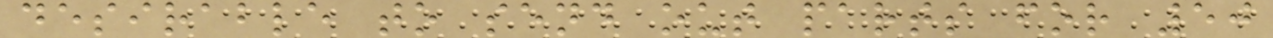desirable to send out parts for 50
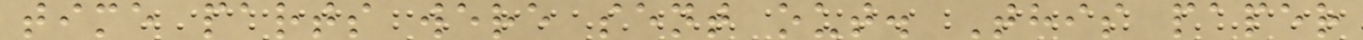time parts were sent out. This paper
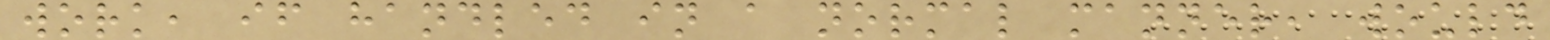work, if handled in a normal manner, would
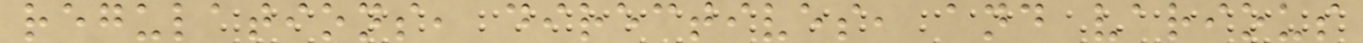regulations, directives, and various
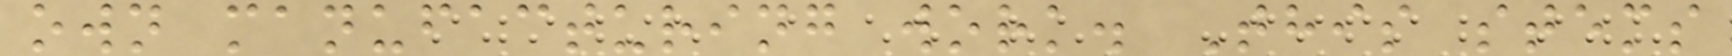own manufacturing work. This stems
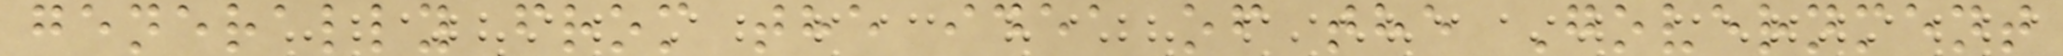generally from the idea of the Government
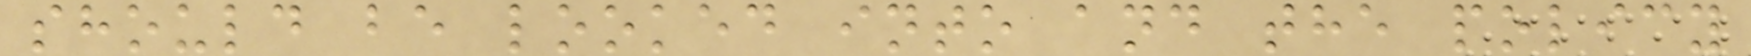should be looked into and the policy
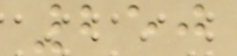250
